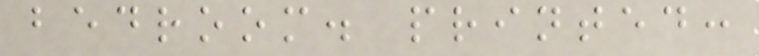bedroom. printed:
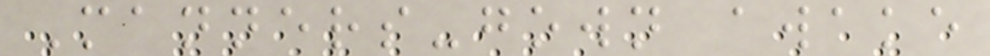Manners-gown awake
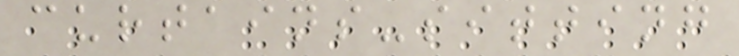curtains-sitting
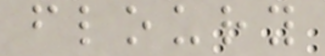floury
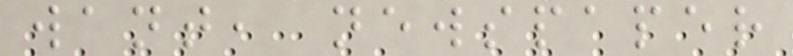want, newspaper
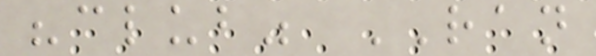"club" RAN
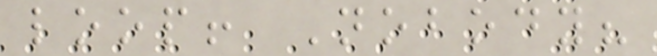loop! Nobody?
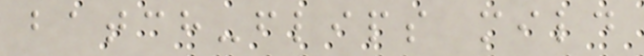batch-flips mild
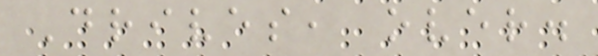Drives, over.
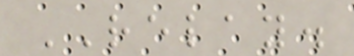RELAY.
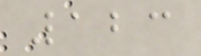123
